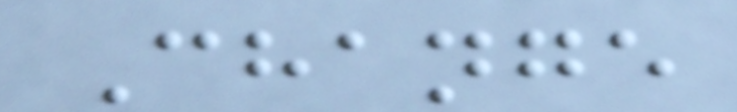Change
